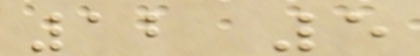12 5
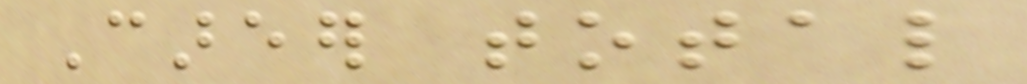Career total
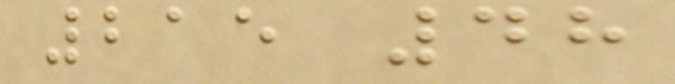215 48
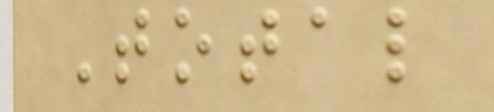Total
